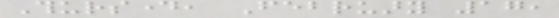Thursday, February 17,
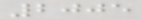2005
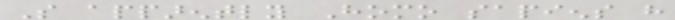So apparently Homo sapiens have
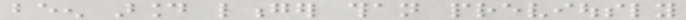been around longer than previously
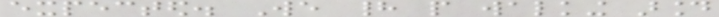expected. We had people walking around
